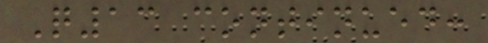Q13 continued:
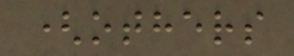(others
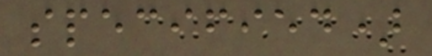specified)
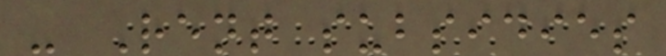- Rent subsidies
